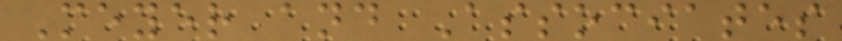Meyer and Associates
